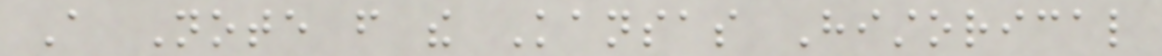A Note from the Kansas Historical
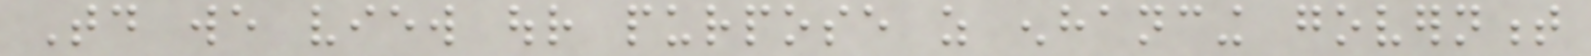Today we view our purpose as enhancing government
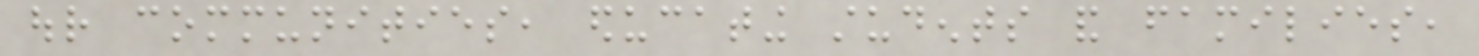our communities, educating students and families,
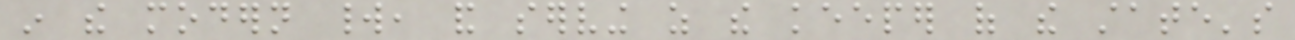in the modern world, and serving as the keeper of the state's
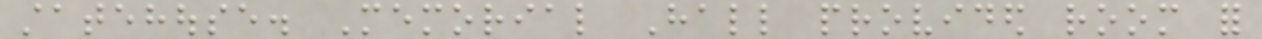statehouse. Memorial Hall provided room for
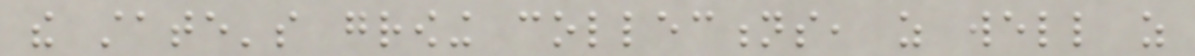the state's growing collections, as well as
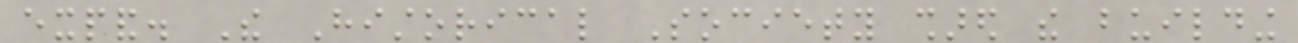expand. The Historical Society shared the building
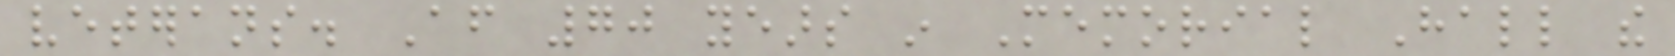veterans. After 70 years in Memorial Hall the
